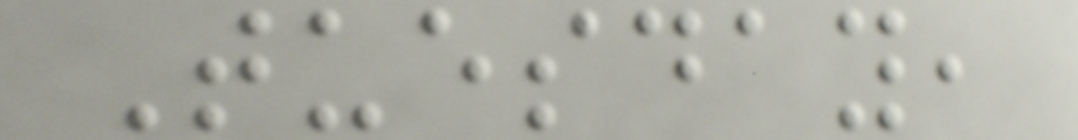Tuesday,
